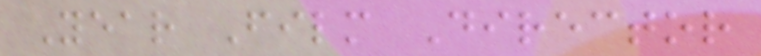Year Film Director
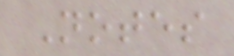Notes
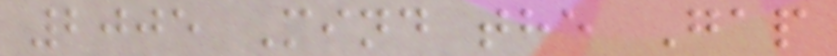2005 Mind the Gap
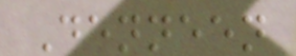Denneen
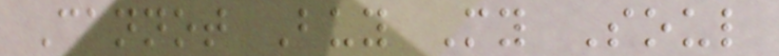Cannot Buy My Soul
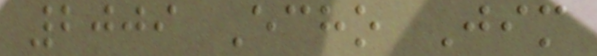2009 Echo Jim
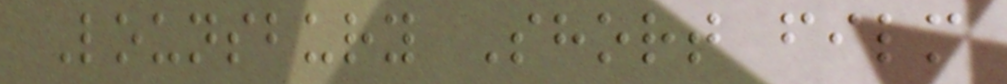Lounsbury Short film
